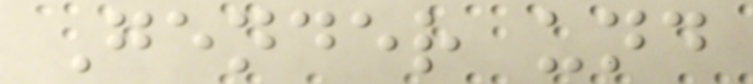Gender und
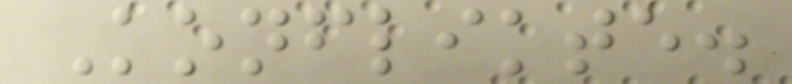Konflikte.
